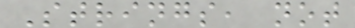Strings, not
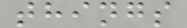things
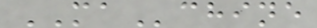MAchine
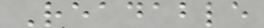Readable
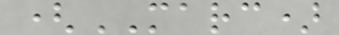(MARC)
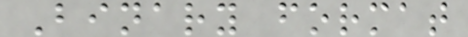Binary format
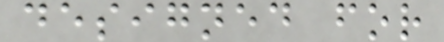designed for
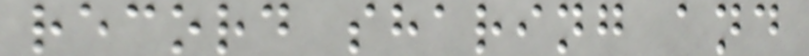record sharing and
